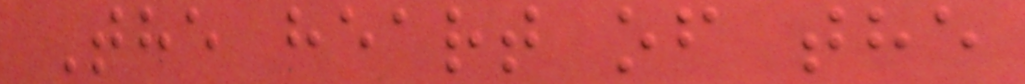The heart of the
